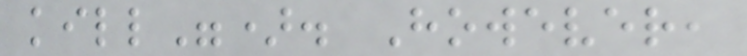kill"). However,
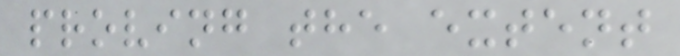proving the extent
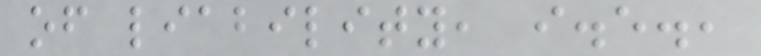of liability, i.e.,
